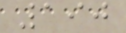190
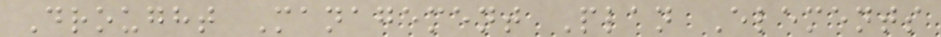Drought Management Plan Elements
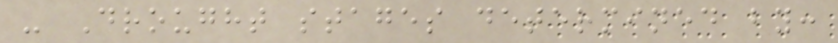- Drought stages determined by:
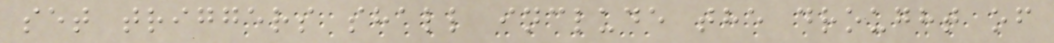set triggers shall include the drought of
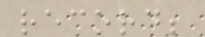record;
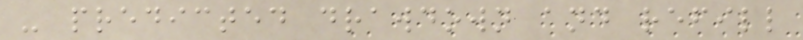- predicted drawdown and refill
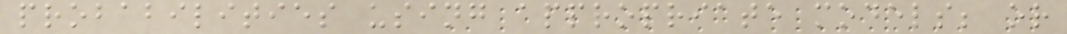probabilities using appropriate models; or
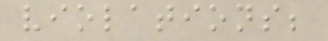violations;
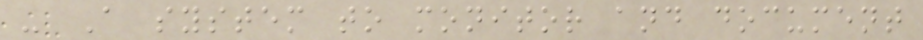- A system to monitor and document
